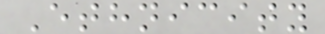Ethnicity
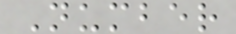Number
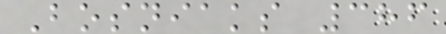Bosniaks 386
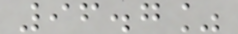96.7%
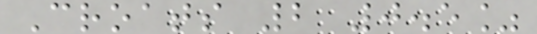Croats 2 0.5%
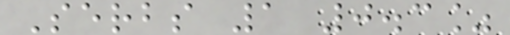Serbs 1 0.3%
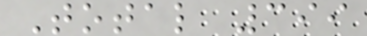Total 399
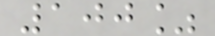100%
